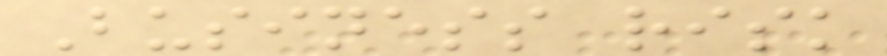Business risk
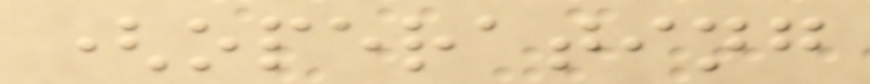(operating
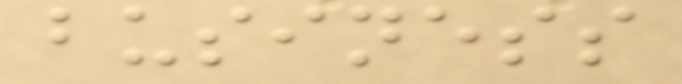business
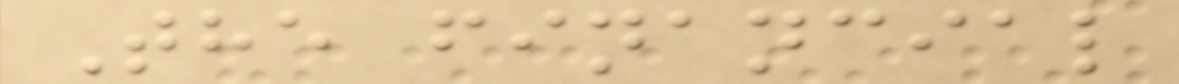The financial
